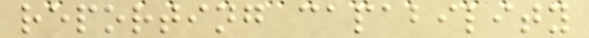reporting capability
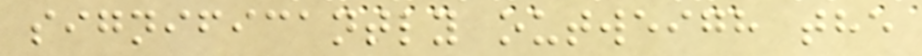significantly outweigh the
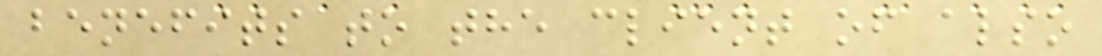benefits to the client of also
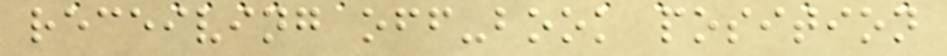receiving off-book position
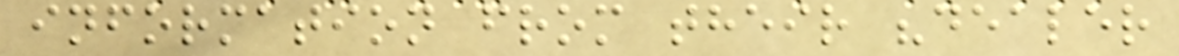information from their "dealer
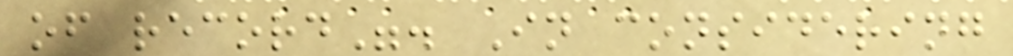of record". In considering
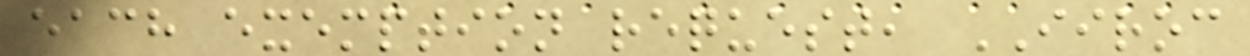each exemption request, IIROC
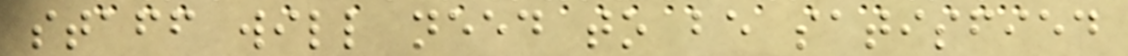staff will need to be satisfied
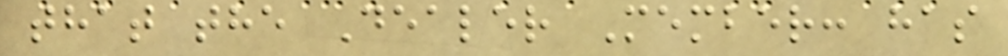that the Dealer Member: has
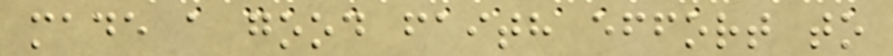made a good faith effort to
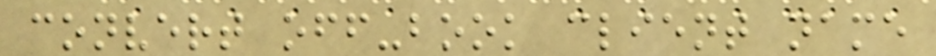convert off-book client name
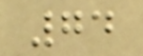74
